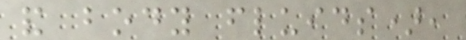and body fluids),
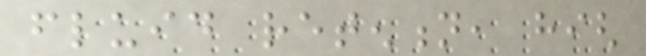fluid retention, high
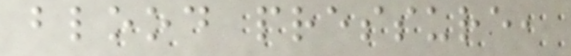blood pressure,
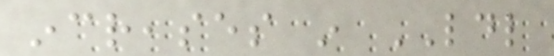increases in LDL
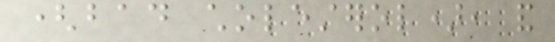(bad cholesterol), and
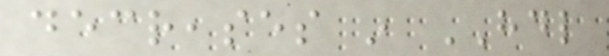decreases in HDL
